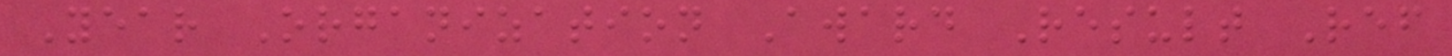Year Organization Award Result Ref
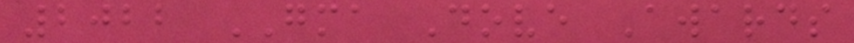2022 GMA Dove Awards
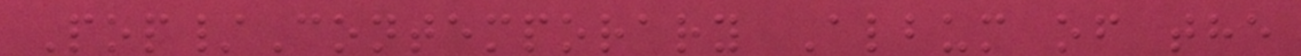Pop/Contemporary Album of the
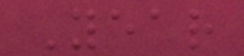Year
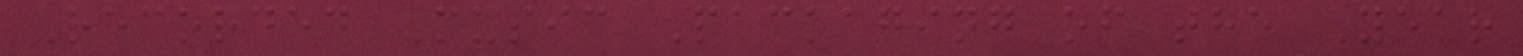Recorded Music Packaging of the Year
